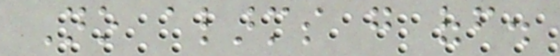No alarms go off.
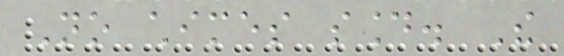No chimes sound. The
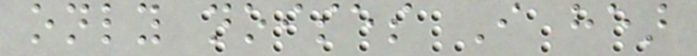only noises I hear
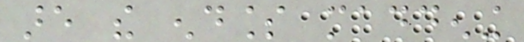are the endless maddening
